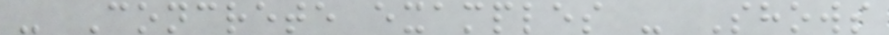- Concrete examples - Shows
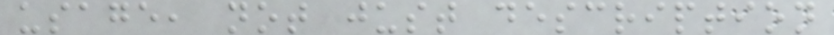usage, not just description
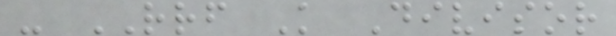- RRF K Divisor
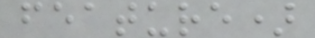feature)
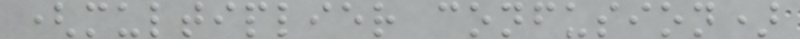(multiplier confusion)
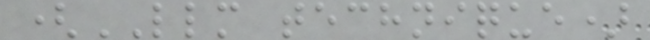(LLM technique)
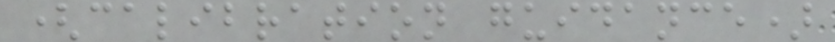(calibration guidance)
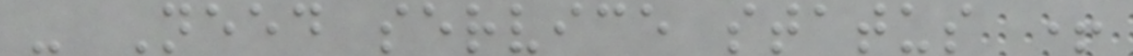- Need service status +
